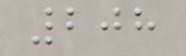208
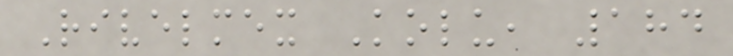Rivelmex Kolu, 184
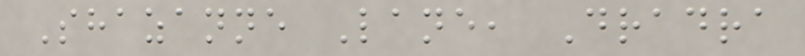Shazanne Lane, Dradra
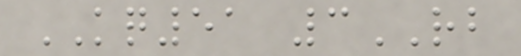KQ51 3RB
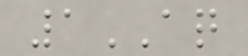1AQ
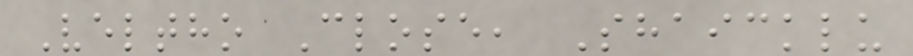Veltho Close, Shaicklu
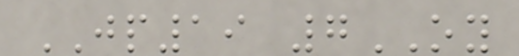JP19 7OY
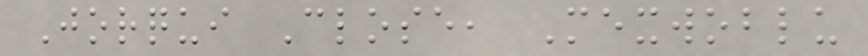Jorqui Close, Mexwoblu
